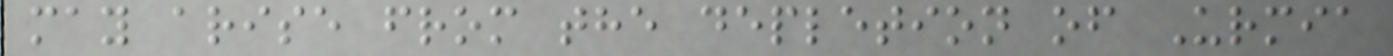may arise from the depletion of Urmia
